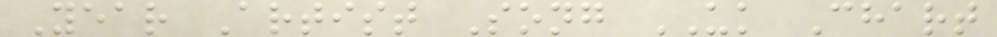Year Artist Song UK Chart
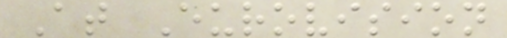At Eurovision
